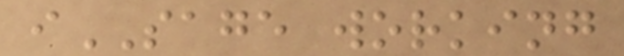iSAGE working
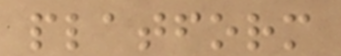platform
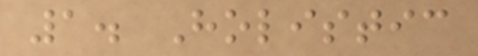1. Holistic
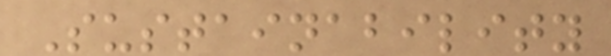Sustainability
